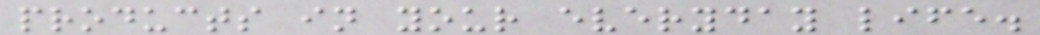products in your everyday life.
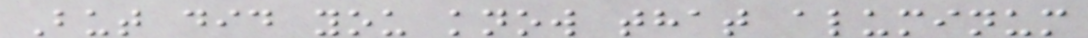But did you know that aluminum
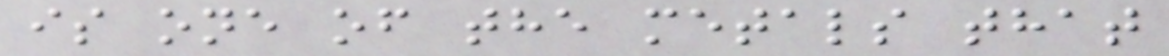is one of the metals that
